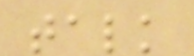talk
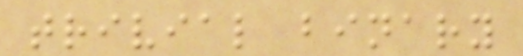trivial binary
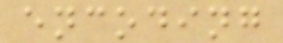encoding
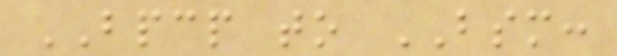BPCP to BSM:
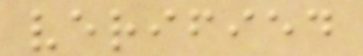verified
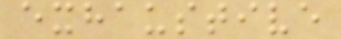exhaustive
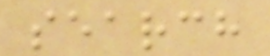search
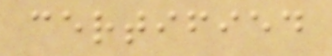certified
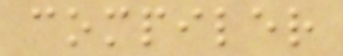compiler
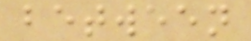between
